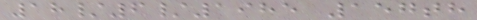18/6/1985 157th
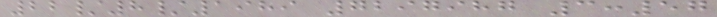22/8/1989 7297987 3:57
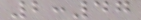2:47
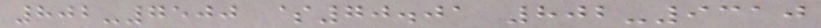802-7500 $70.01 802-9310
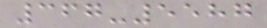367-5587
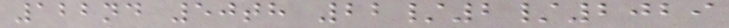122nd 50th 22/2/2029
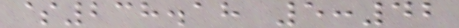$238.18 5:42
